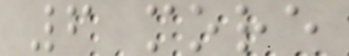6 more
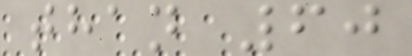than 60
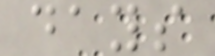days
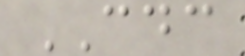CDC
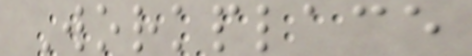Workplace
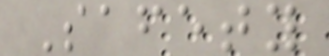Safety
